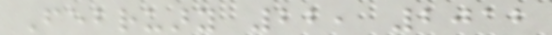February 22, 2012
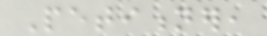Petitioner,
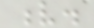v.
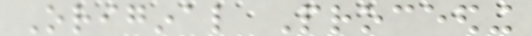Original Proceeding
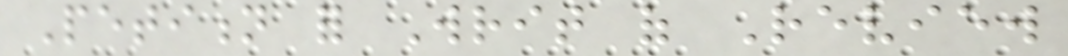Petition for Writ of Review
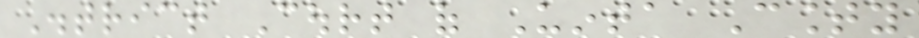District Court of Uinta County
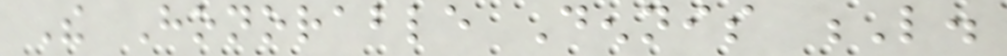The Honorable Dennis L.
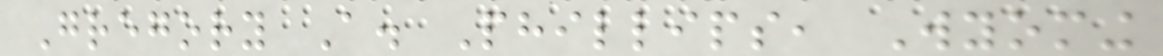Gregory A. Phillips, Wyoming
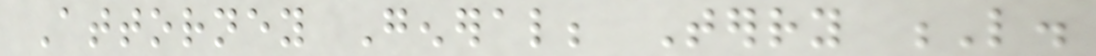Attorney General; Terry L.
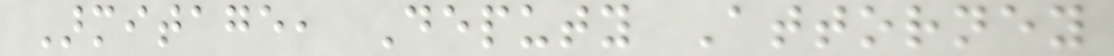Armitage, Deputy Attorney
